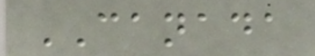CANADA
